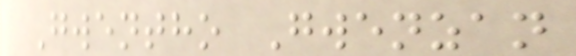Gwentho Gwenzan
